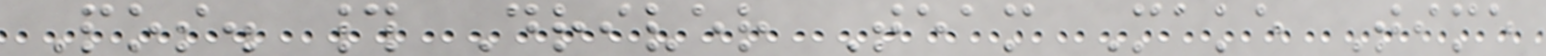Pos. # Driver Team Make Time
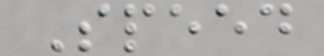Speed
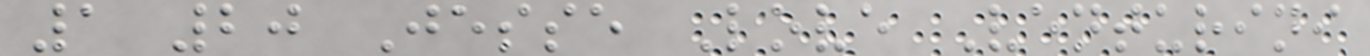1 20 Jesse Love Venturini
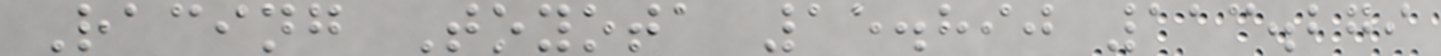Racing Toyota 15.890 113.279
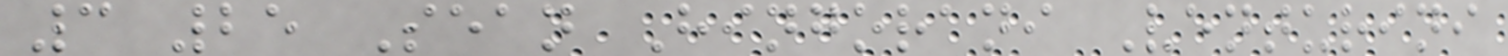3 25 Sean Hingorani Venturini
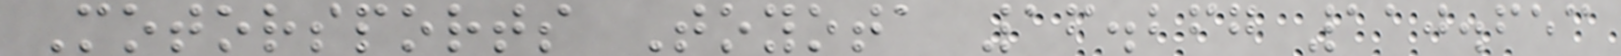Motorsports Toyota 16.267 110.653
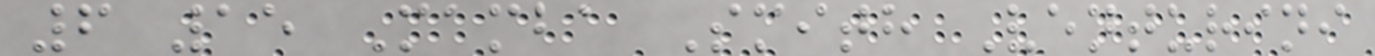6 15 Mamba Smith Venturini
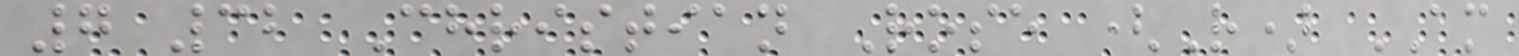7 32 Christian Rose (R) AM
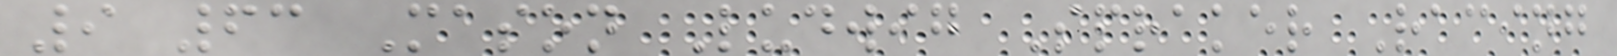9 63 Mason Ludwig Spraker Racing
